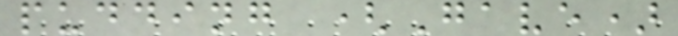pudding (Gave)
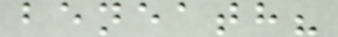beneath?
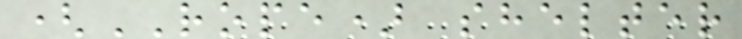(ROPE) shelter
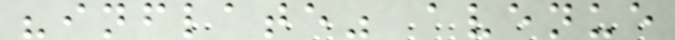"inflate" avenue
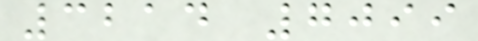3214 7099
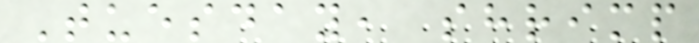Tuesday, shrimp
